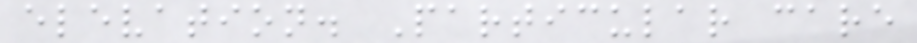elevation. Particular care
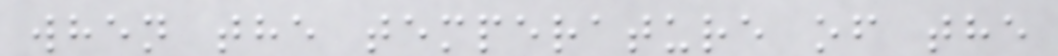when the temperature of the
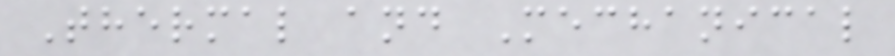Thermal and Mechanical
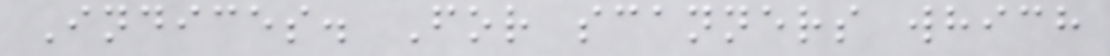Indices. For scanners which
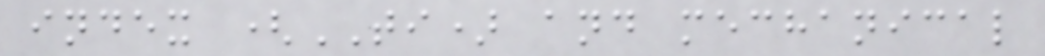index (TI) and mechanical
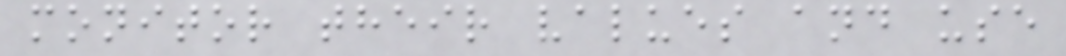monitor their values and use
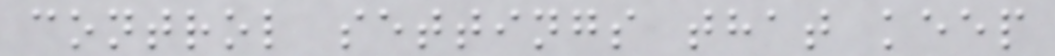control settings that keep
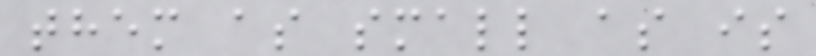them as small as is
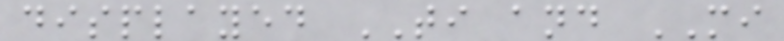displayed TI and MI
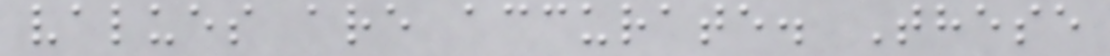values are accurate. These
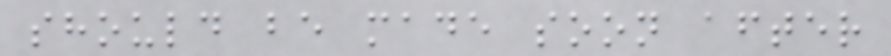should be made soon after
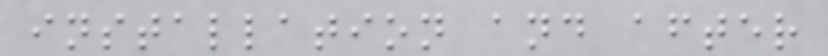installation and after
